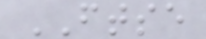FTSE
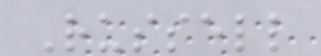Russell
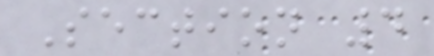Section 4
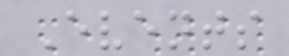Events
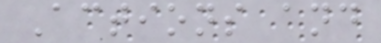Actions and
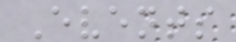Events
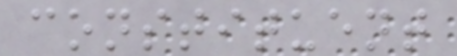constituent
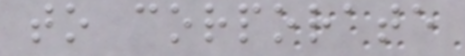to corporate
